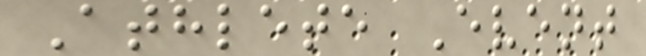Athlete Event
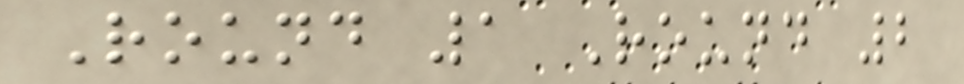Round 1 Round 2
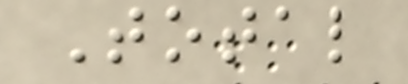Total
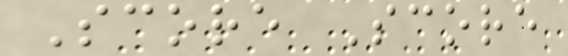Score Score
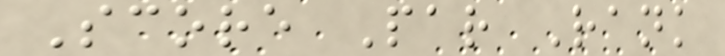Score Par Rank
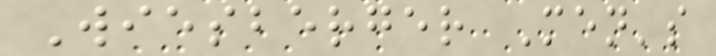Wiesberger Men's
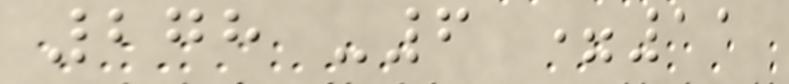278 -6 =11
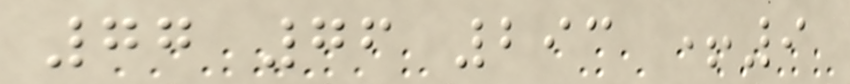77 76 293 +9
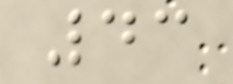43
